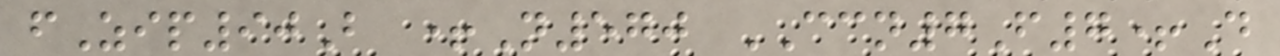fZip90B +N570 CCN7F7+D
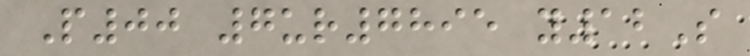P00 7ur7895 y12S
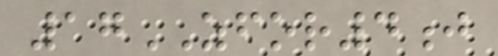17ZFOR4j
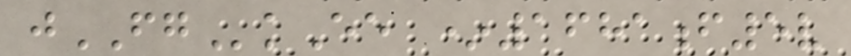jFGkEe *1681f5v
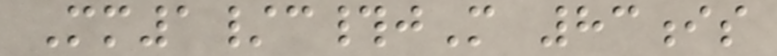Mm1/c#jM 83is
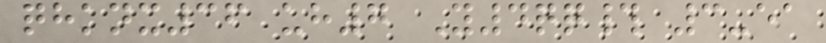qhknx36 uh7 Y4qq# 3-ea
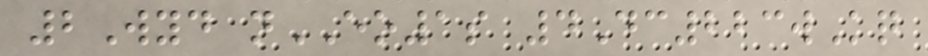2Wyd nEO1s 4Dc223wKq
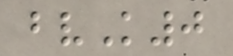bvK0
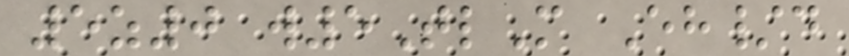5z0 w5TlM Eh/d
